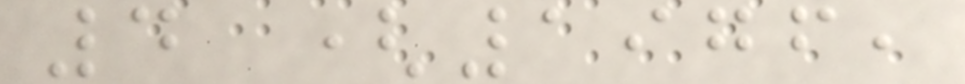4 (1976,
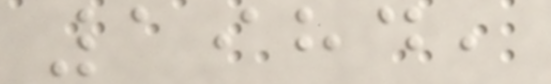1984,
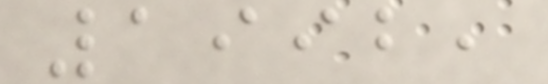1992,
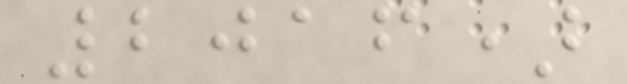2016)
